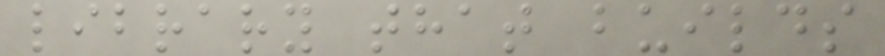library that builds
